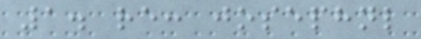1. re: josephnl
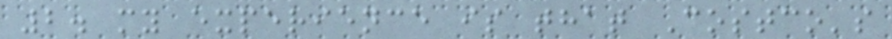2. my experience is that Costco's
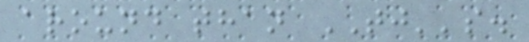around than TJ''s.
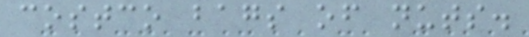costco bags of nuts.
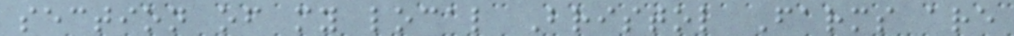section of my local Bristol Farms are
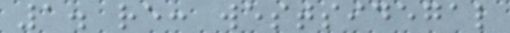1. re: westsidegal
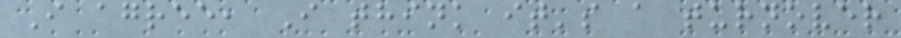I agree, I think it's a turnover
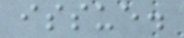issue.
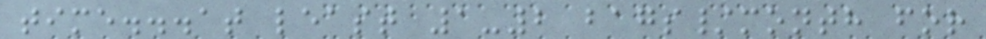time...at least 1-2 bags/month for
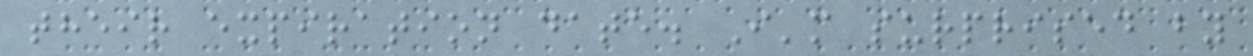their expiration date. I'm surprised by
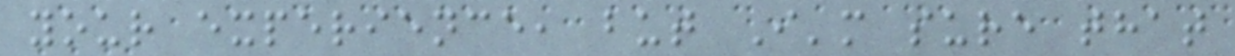your experience, but I'm sure that
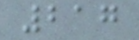217
